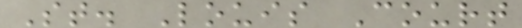St. Louis Court
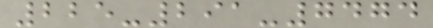225-291-7474
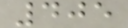405
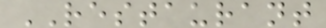RESTAURANT
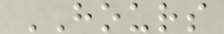HOURS
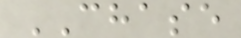CHASE
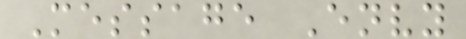Message Envy
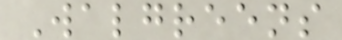Walgreens
